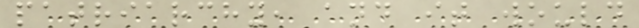patriarchy, and it would
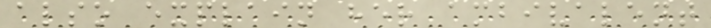also explain her ambivalent
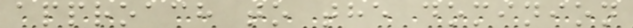approach to the dominion
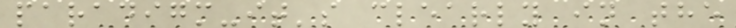paradigm-it's clearly in the
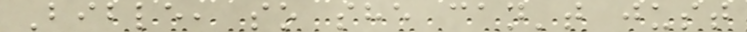Bible, so she can't just
